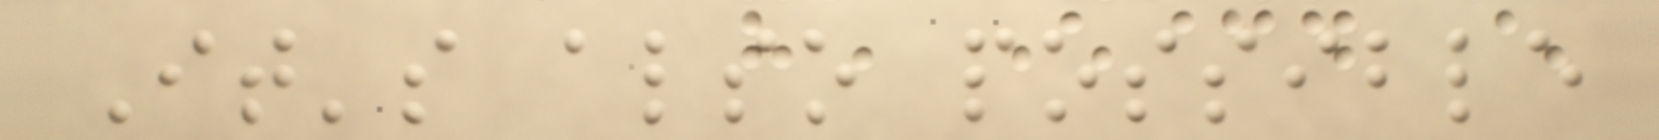It's also possible
